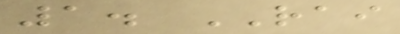1. RAI
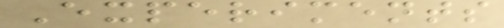Experiments
